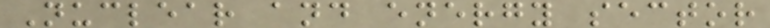Nuclear and energy sector
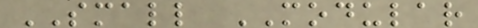SMALL MODULAR
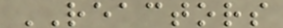REACTORS
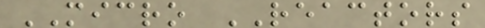MICRO REACTORS
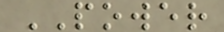POWER
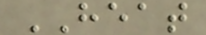HEAT
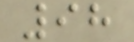98
